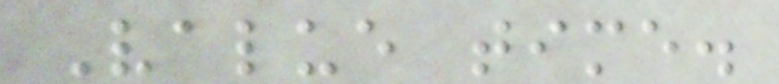Value time.
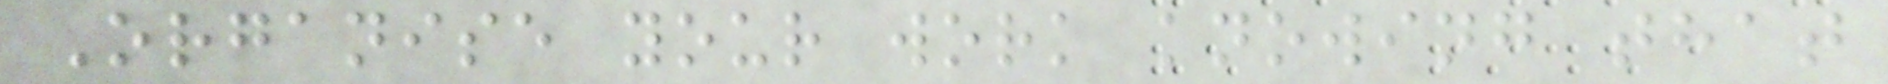Organise your work knowing that
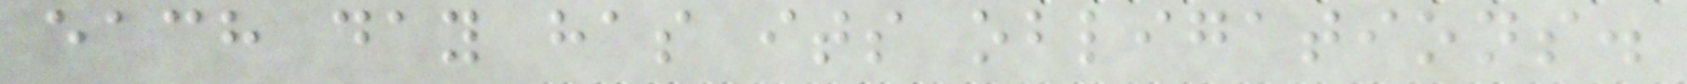each day has its obligations.
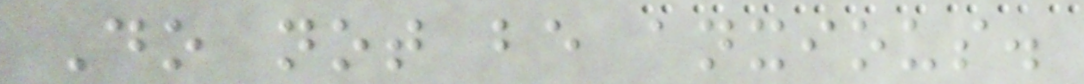Do not be anxious.
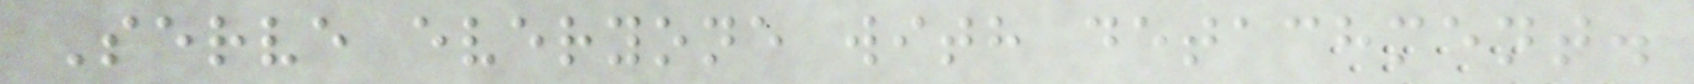Serve everyone with detachment.
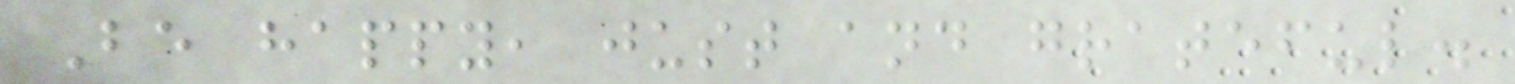Be happy, just and grateful.
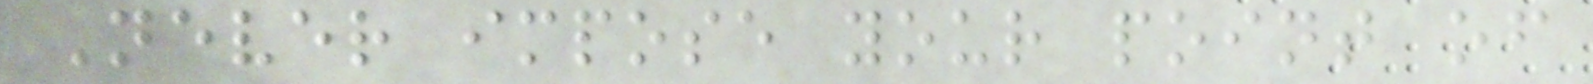Never impose your point of
